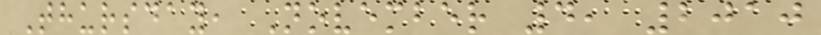Thursday, November 4, 2010
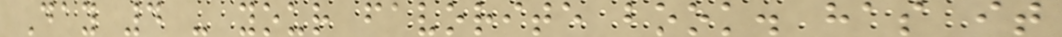Day 4 - your favorite book. has it
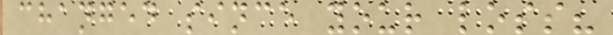changed since your loss?
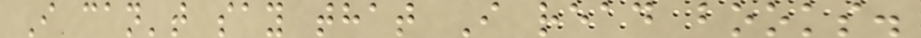I can't say that I read books.
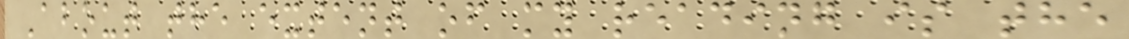About the extent of my reading is the
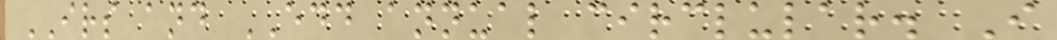IRS and EDD annual circlular. I
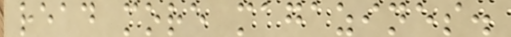read more magazines.
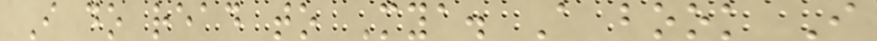I do read to Mya. A book I
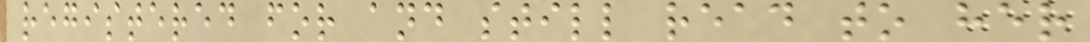registered for and still read to her
